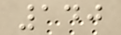140
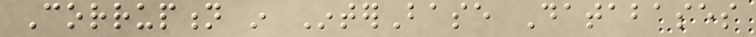Corruption in InterBase Databases
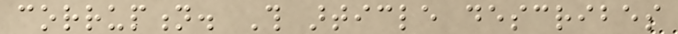corruption. This article describes
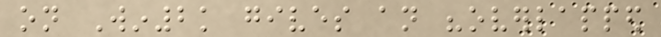on Win2k gives an "overlapped
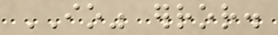IO" error.
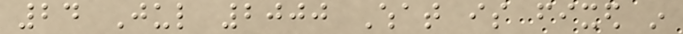24 Jul 2000 What is fixed in
